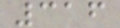316
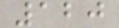120
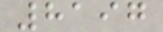8197
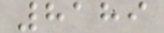8189
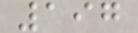197
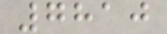7810
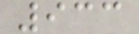933
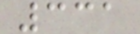331
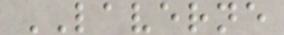LAVERNE
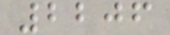2206
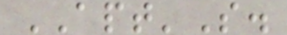APT'S.
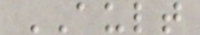AULT
